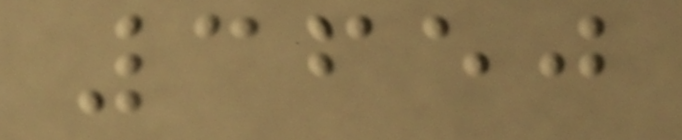3650
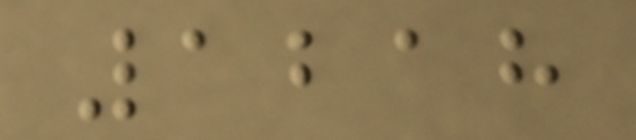1218
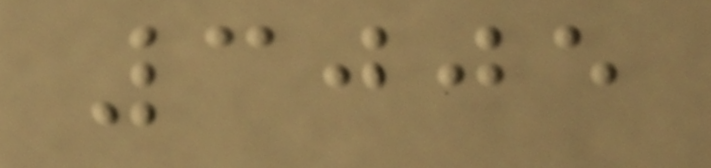3005
